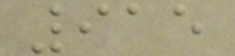915
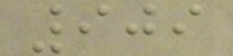909
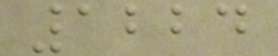1224
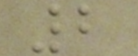2
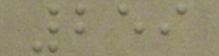259
